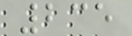235
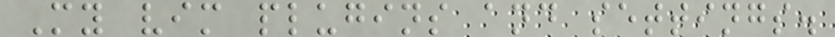My vim plugins and settings.
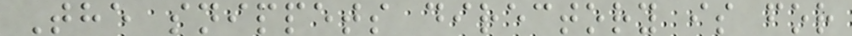The snippets directory is for
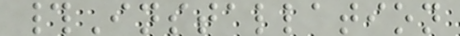#Installation
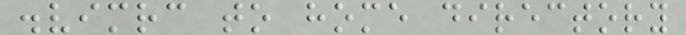.vimrc to home directory
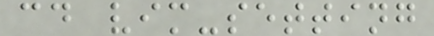cd vim-setting
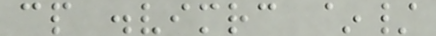cp .vimrc ~/
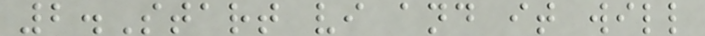2.Start vi and it will
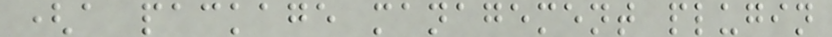(a package management plugin
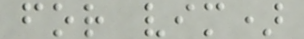for vim)
